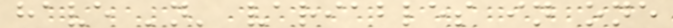have 'n' variables in one
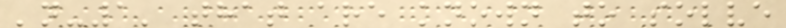'n-1' that are known to solve
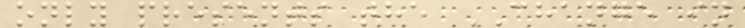only presents the CHANGE in
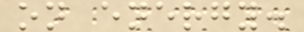on energy.
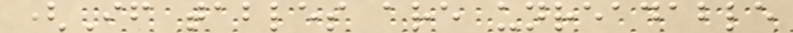(If tables are unreadable
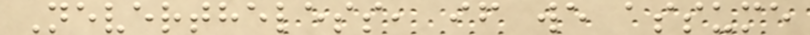Nevertheless, if we assume
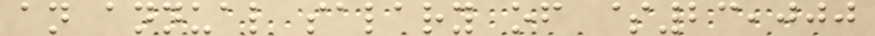an annual salary of $23,000
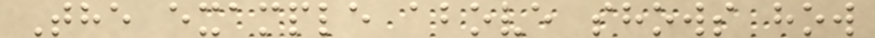The example above shows how
